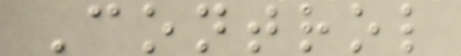Control
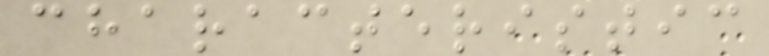characteristic
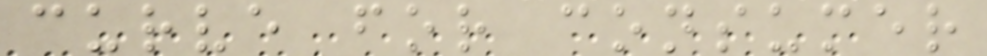curve for consumer
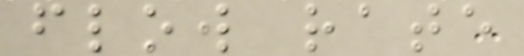flow rate
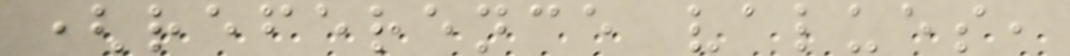(reference values,
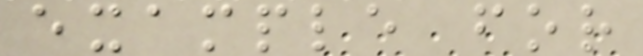example for
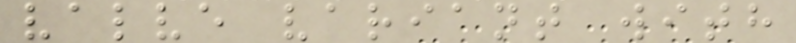valve variant with
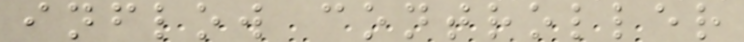inflow controller
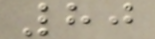80
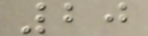20
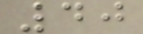40
